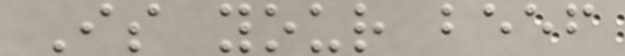Is your beef
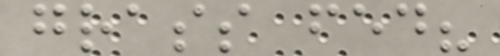grass fed?
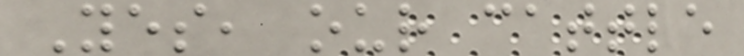Yes, our cattle
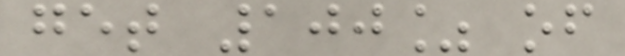get 100% of
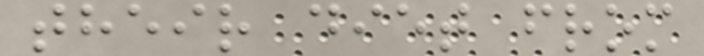their diet from
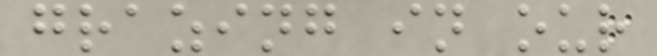grazing in our
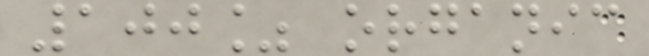100% organic
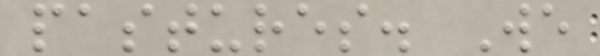pastures. We
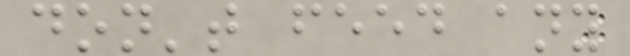don't feed any
